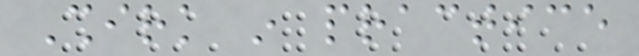Shirk in practice
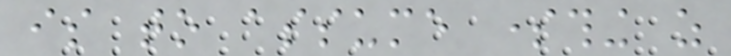is to assume something as
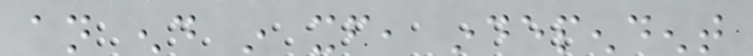an end in itself, independent
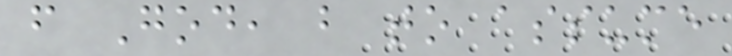from God, but to assume
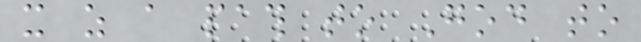it as a path to God to
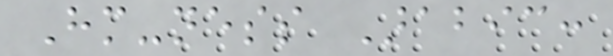Him-ness Arabic:
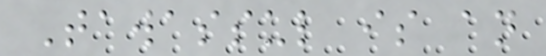Tawassul is an
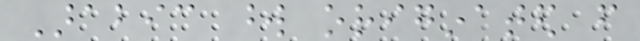Arabic word originated from
